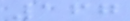167
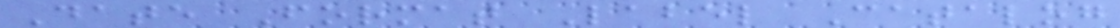Date Format Label Catalog
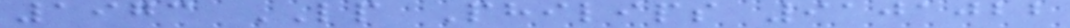1973 LP Philips 9101022
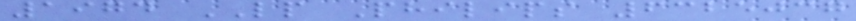1974 LP Philips 6325037
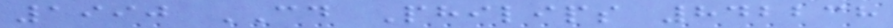1990 CD Philips 842238
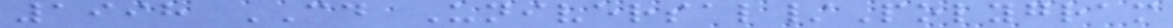1998 CD Universal/Polygram
